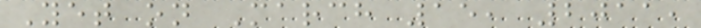Yet on March 15, 2011,
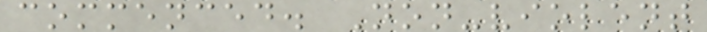commenced. Non-violent
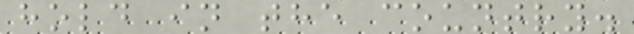hold in the country.
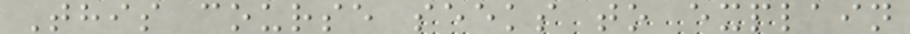This course seeks to explain
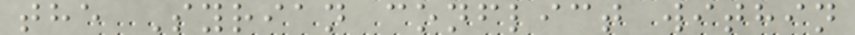the Syrian conflict within
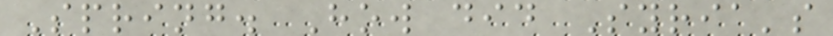Spring. How did Syria's
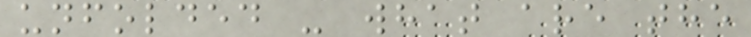unfolded - what are the
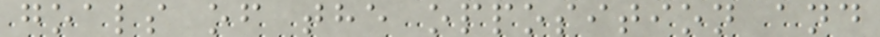goals of the opposition and
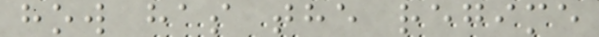how has the regime
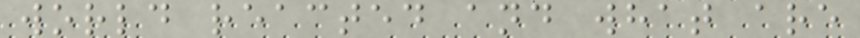world reacted and what are
